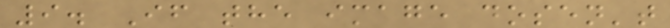9. If the image dosen't
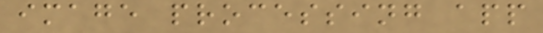image processing app
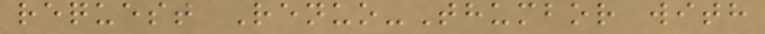request Renuo-Thumbor with
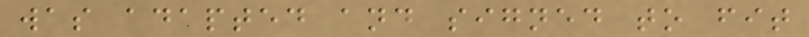was adapted and signed to fit
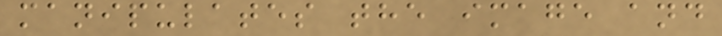manipulates the image and
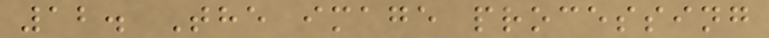12. The image processing
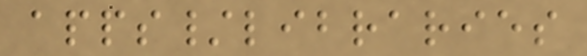apps/libraries
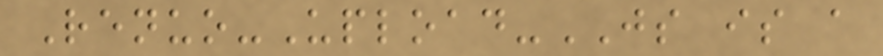Renuo-Upload-JS is a
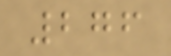276
